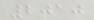2010
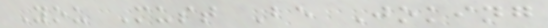You Must Be Joking
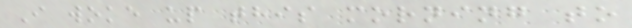I woke up this morning to
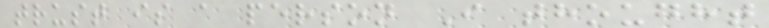trust is a person I thought
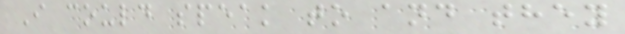I could speak to and they
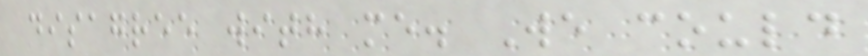disagree with me. We could
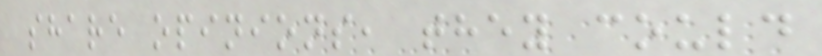share opinions, they could
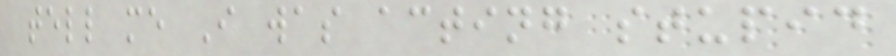tell me I was acting stupid
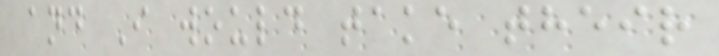and I would take their
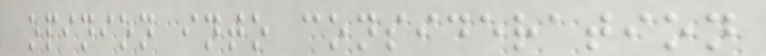opinion into consideration
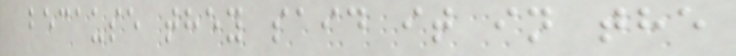because they said it in the
